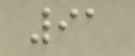91
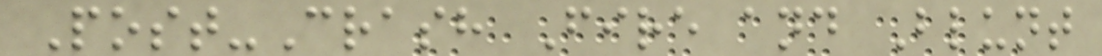Post-Crash Fire and Blunt
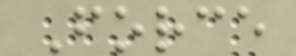Force
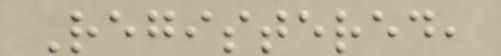Registered,
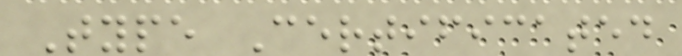Type Certificated
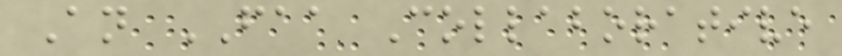An FAA Collaborative
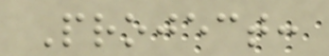Project:
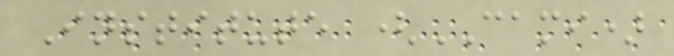Institute (CAMI)
